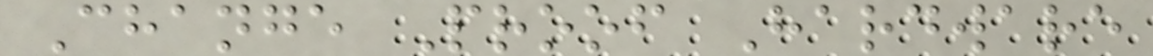Change Proof Hardware
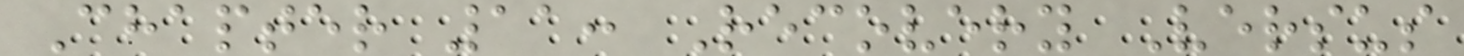Chapter 11: Recovery Versus
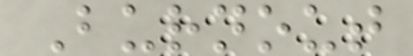Burnout
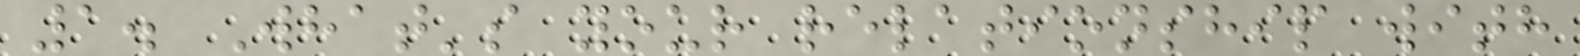1. What's your relationship with
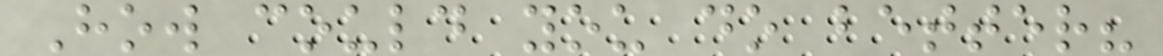How could you do better?
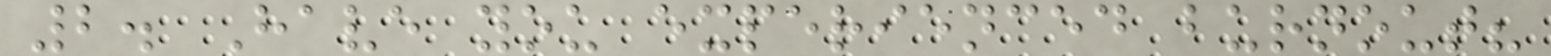2. Have you experienced burnout?
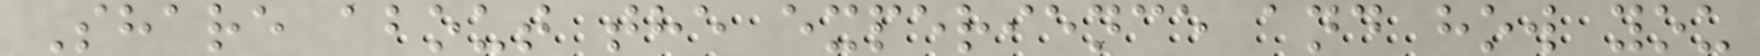Share about the experience and how you
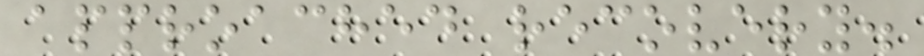approached recovery.
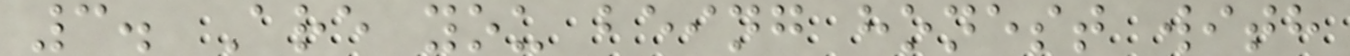3. Are you being honest with
